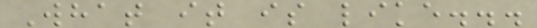What it is like...
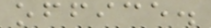office.
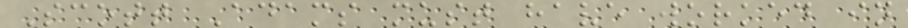Scott Adams must have worked in
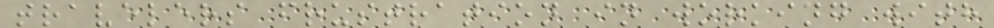travelers frustration in working with
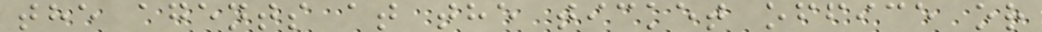the agents at the ticket office or
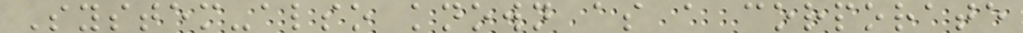System-also known as a corporate
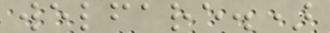welfare.)
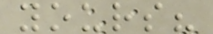yours?
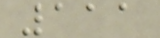111
